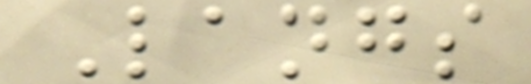Langs
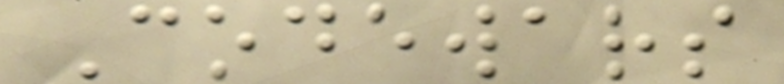Codewars
